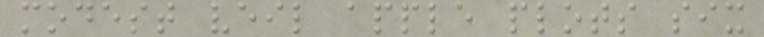modest veil apple plots six
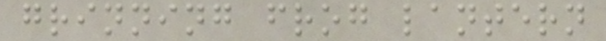grinning frog lantern
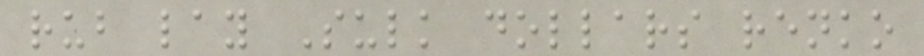rub lay Sulk dollars renko
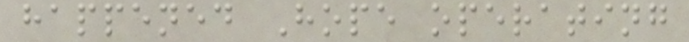happened Hope operating
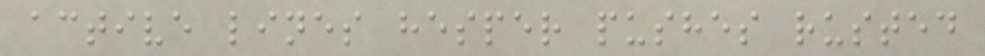active lines hesper pushes rusted
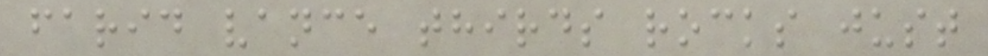farid vance thirds rocks just
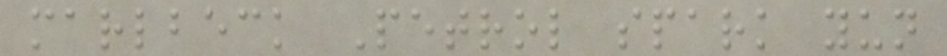marlbeck Petrol spark yun
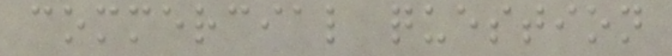commercial question
